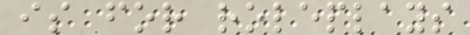is for roleplays
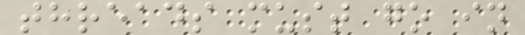threads must go in
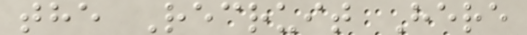the Recruit Here
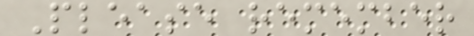Please remember
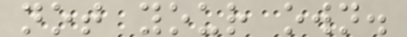not your own.
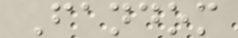Fandom
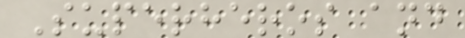Superheros and
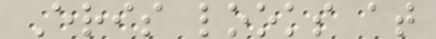Eris looks at
